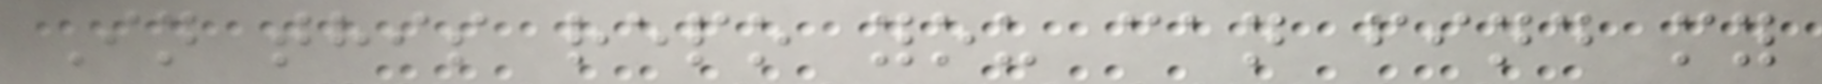In this repo you can find my
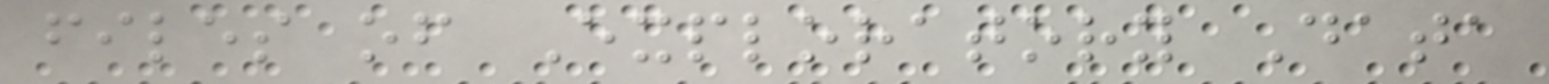files of Exploratory Data
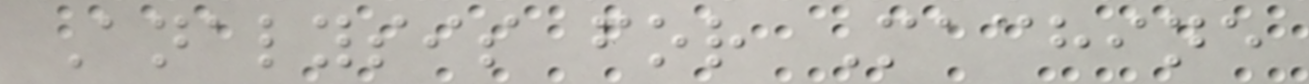Analysis for Machine
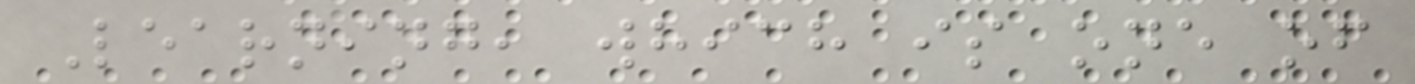Learning, which is one of
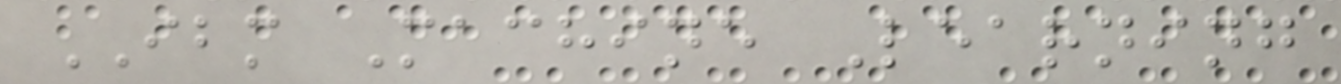IBM Machine Learning
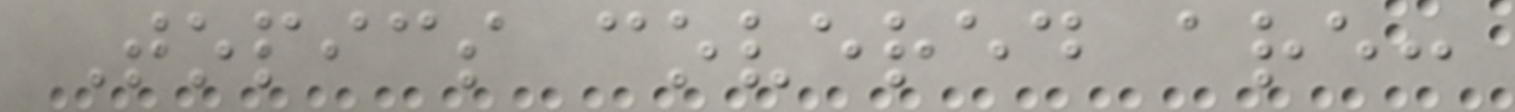Topics covered are:
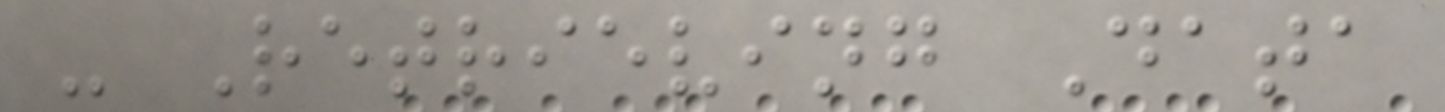- Retrieving Data
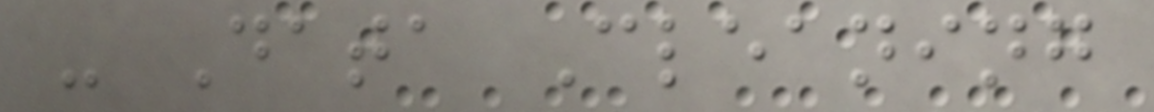- Data Cleaning
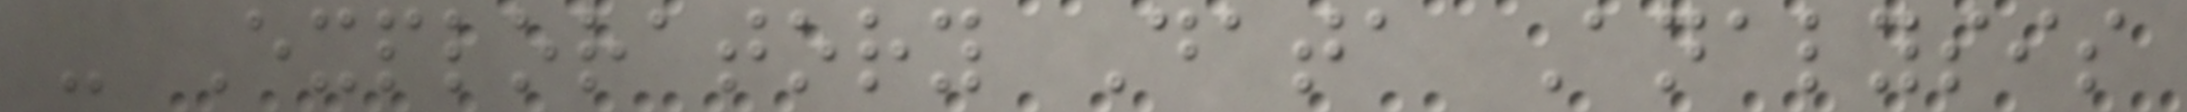- Exploratory Data Analysis
